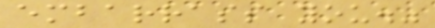embarrass you."
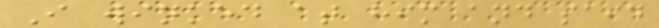I winked at him and said
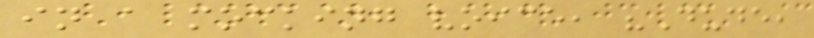in a mocking voice, "Dude,
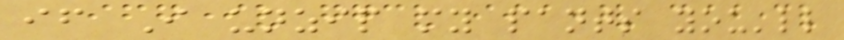if I unzip my pants you'll
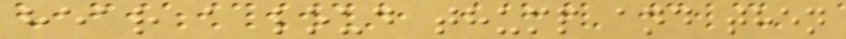hear a loud thump and then
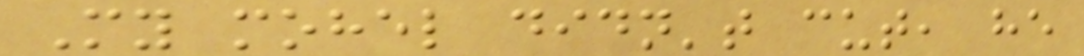My mohel didn't cut, he
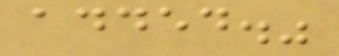added."
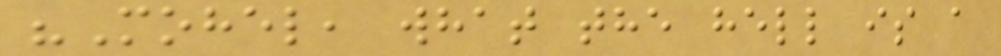"Mohel, what the hell is a
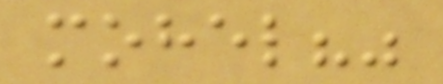mohel?"
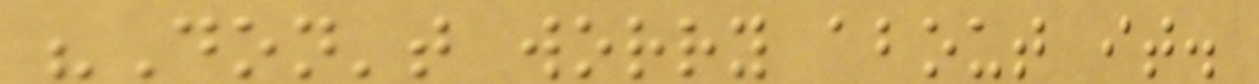"Don't worry about it.
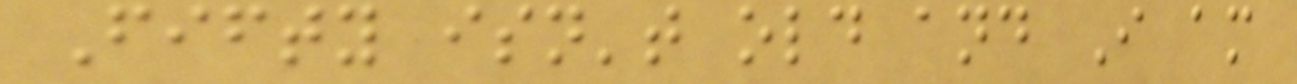Fifty isn't old and I am
